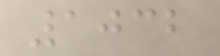1032
